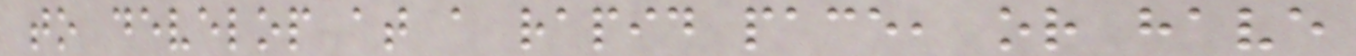to develop at a rapid pace, or have
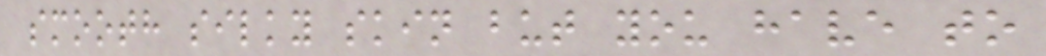smooth silky skin but you have to
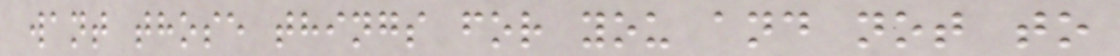want those things for you and not to
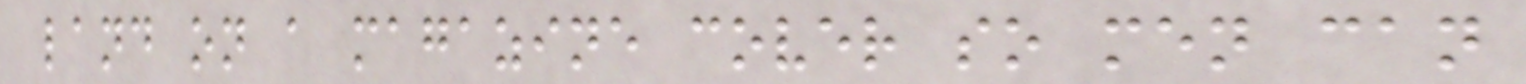land on a magazine cover so men can
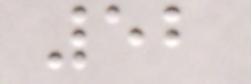52
